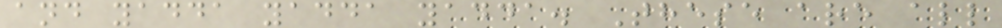and yadda yadda yadda. These are all
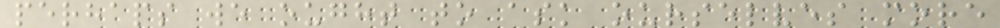perhaps we ought to ask ourselves more
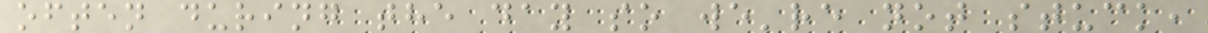often during the day so we're not stuck,
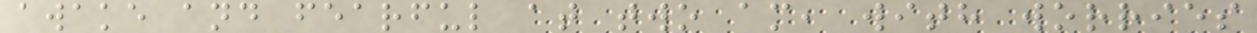awake and fearful at two am, with worries
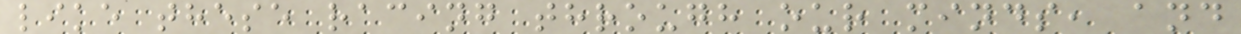like these racing through our minds, and
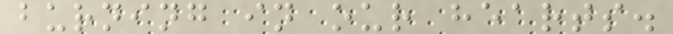burning in our hearts.
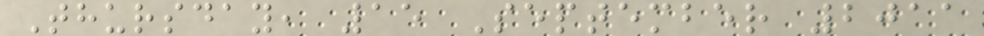Thursday, 15 September 2011
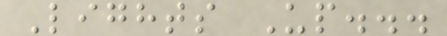Lights Up...
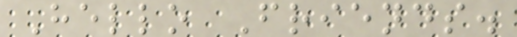Hello Friends.
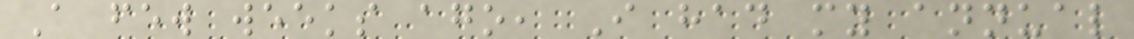A few weeks ago, I had my annual
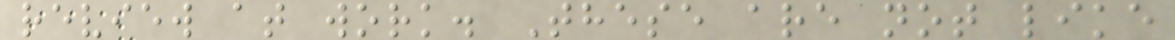review at work. These are not like
